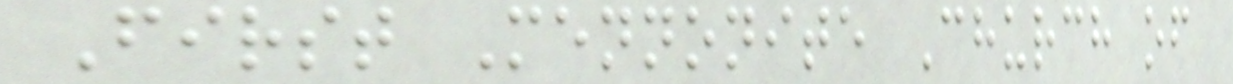First Mennonite Church of
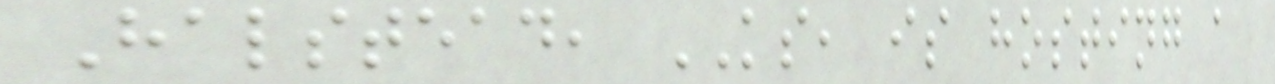Halstead, KS, is hosting a
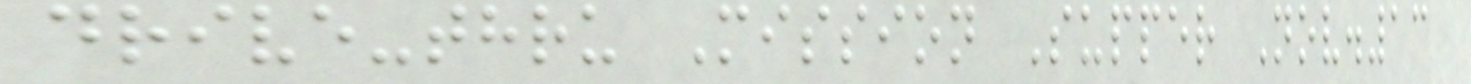drive-thru Mission Supper Nov.13
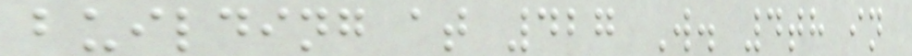building at 427 W. 4th in
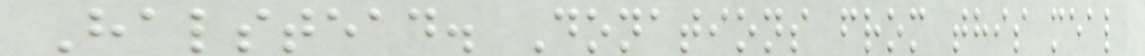Halstead. Donations from this meal
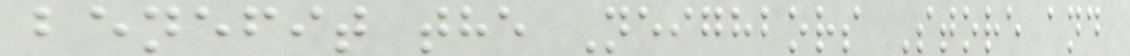benefit the Neighbors Store and
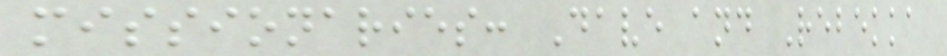missionaries: Dave and Rebekka
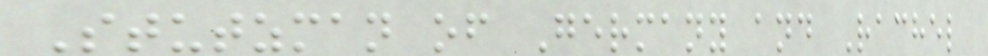Stutzman of Germany and Rachel
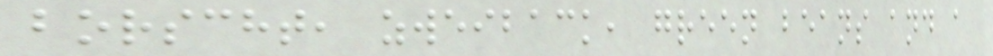borscht, zweiback, green beans and a
